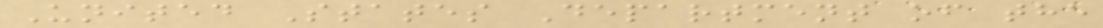United States Department of the
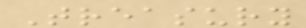Treasury
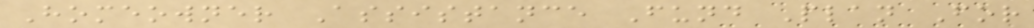Homeowner Assistance Fund Plan For
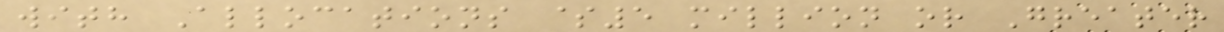with Allocations $5 million or Greater
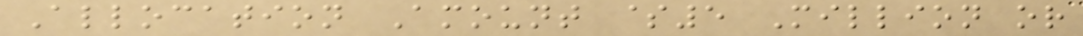Allocation Amount $5 Million or
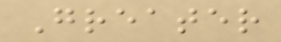Greater
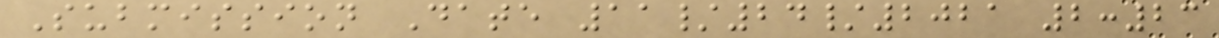Submission Date 11/24/2021 2:23
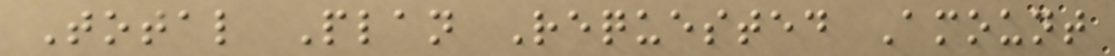Total Plan Requested Amount
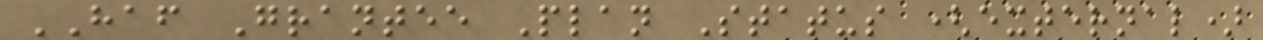HAF Grantee Plan Status (external)
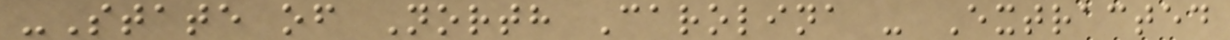-State of North Carolina - Extracted
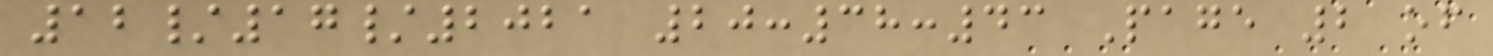12/17/2021 20:38:43 Page 2 of
